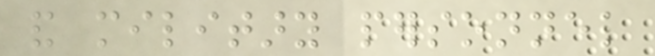and military personnel
